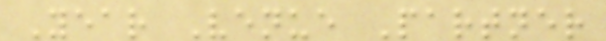Year Venue Partner
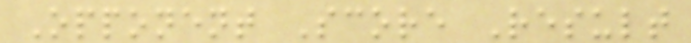Opponent Score Result
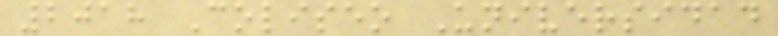2018 Coliseo Universidad
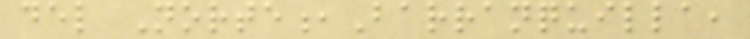del Norte,Barranquilla,
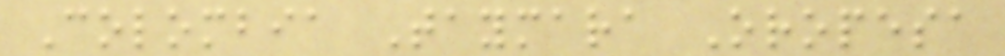Colombia Taymara Oropesa
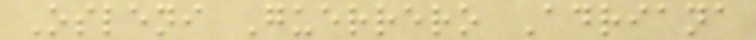Osleni Guerrero Adriana
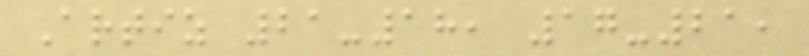Artiz 21-18, 17-21,
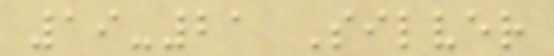19-21 Silver
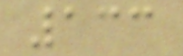133
